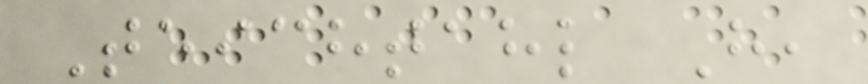Teichtahl H,
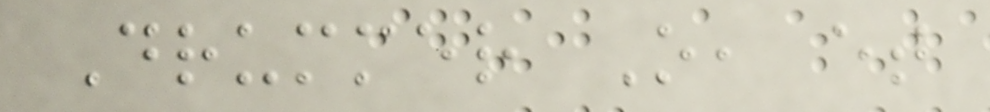Drummer O, et
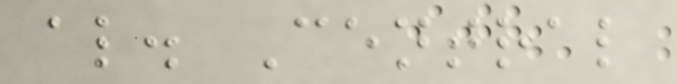al. Central
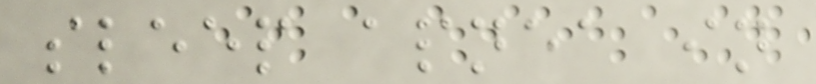sleep apnea in
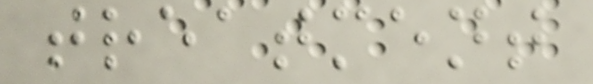treatment
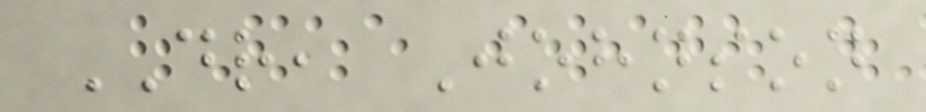DR, Johnson
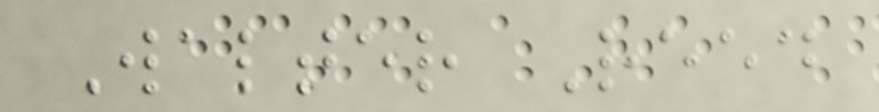Walter Reed
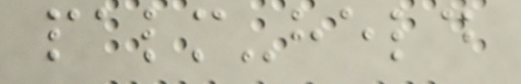palm-held
